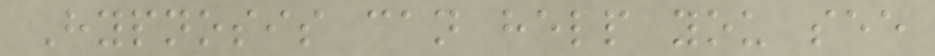Hypnosis can help you see
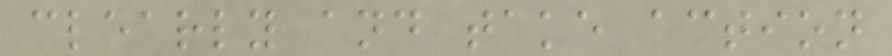clearly and take action
